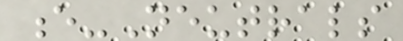e-Neutrals
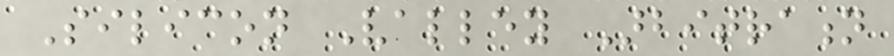Silicon Valley Arbitration
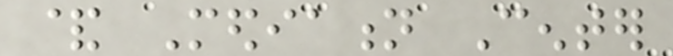& Mediation Center
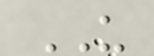US
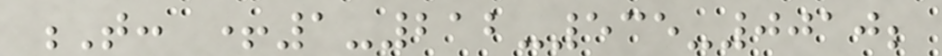T: +1-212-535-0010;
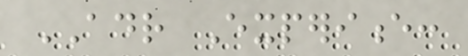ADR Experience:
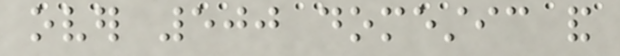over 500 domestic and
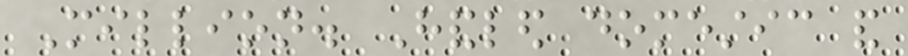Million. Handled domestic and
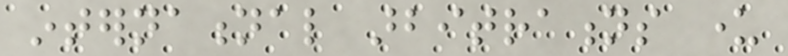international arbitrations under
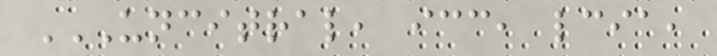UNCITRAL, ICC, LCIA,
